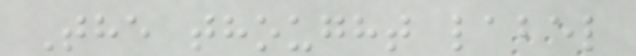The thought label
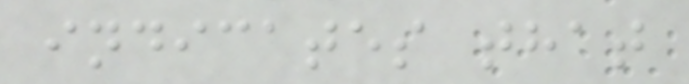indicates that
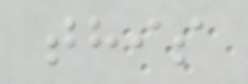this
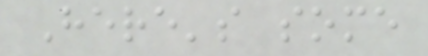Here's some
